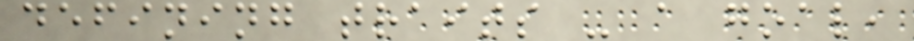defining traits - a goal,
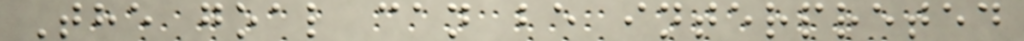The goal can be interpreted
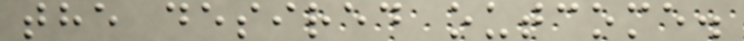the desired outcome.
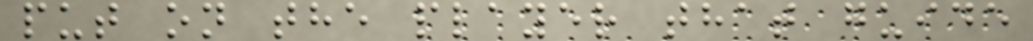put on the player that guide
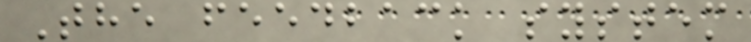The feedback system
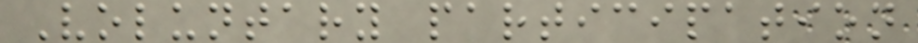Voluntary participation
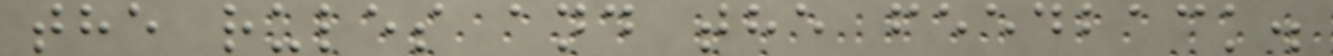the rules and the feedback.
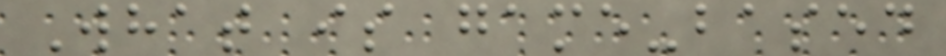What is game-based
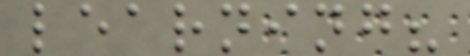learning?
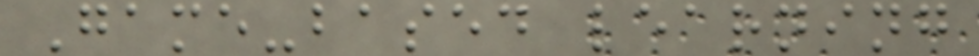Game-based learning
